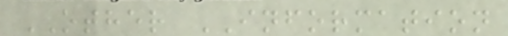OTHER INFORMATION
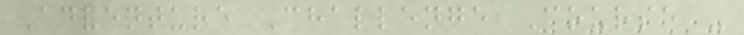Adventure Challenge Course -
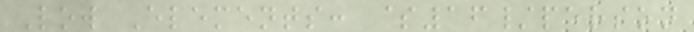Low Elements: $16/person
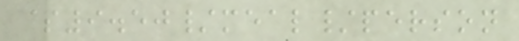$9.50/meal/person
